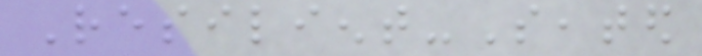Resilient-Seated
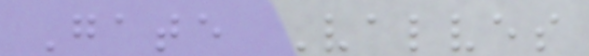Gate Valves
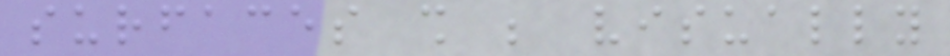surfaces shall be visually
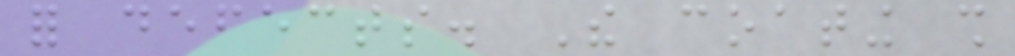for defects. The coating shall
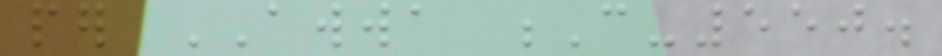per AWWA C-550.
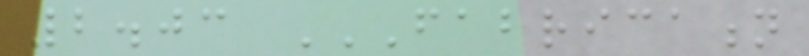2.03 FABRICATION
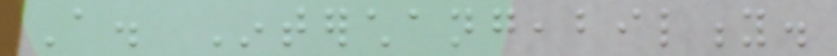A. Interchangeability.
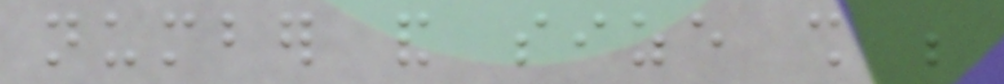number and size shall be
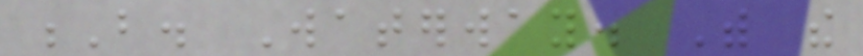B. Waterway. With the
